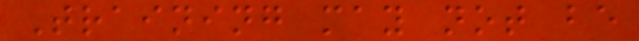Training may not be
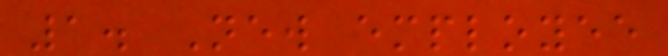1. New employee
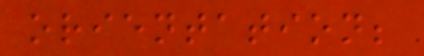orientation;
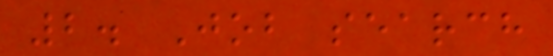2. Job search
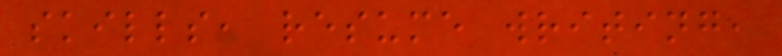skills, resume writing,
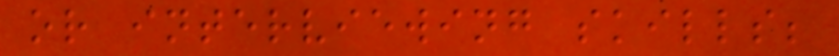or interviewing skills;
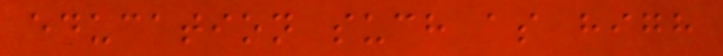education such as high
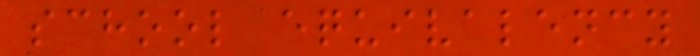school equivalency
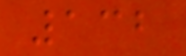132
